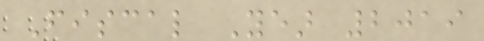Fiscal Year 2019
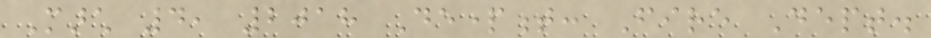March 4, 2018 Department: Fire Dept.
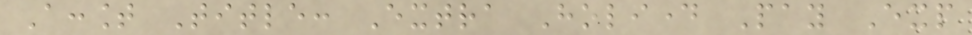Account Title: Extra Holiday Pay Exp
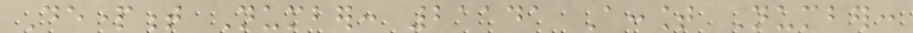Department Number: 21141 Account Number:
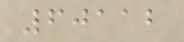60112
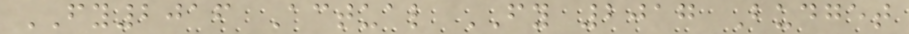FY2016 Actual FY 2017 Budget
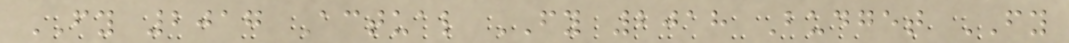FY 2017 Actual FY 2018 Budget FY
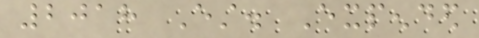2018 Est. Expended
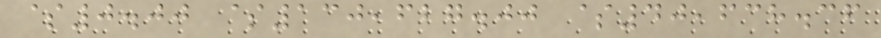$0.00 $130,627.00 $40,638.36
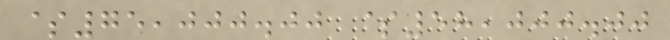$75,000.00 $58,000.00
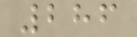286
